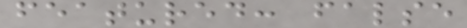featured: false
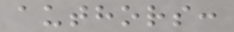authors:
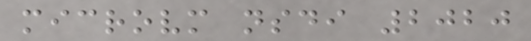microvm nsdi 2020
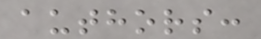authors:
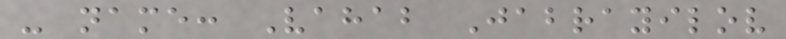- name: Vahab Jabrayilov
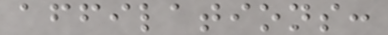affilations:
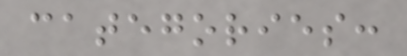categories:
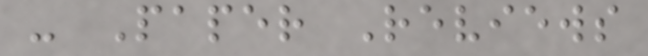- Paper Reviews
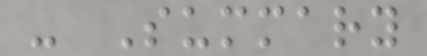- Summary
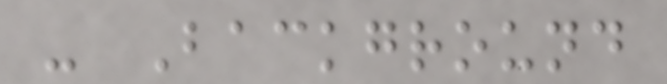- Background
